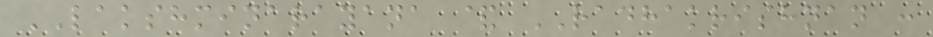LAKSHMINARAYANA & RADHAKRISHNAN :
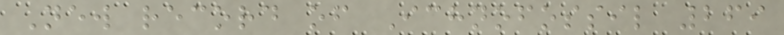New record of Ichnofossil 269
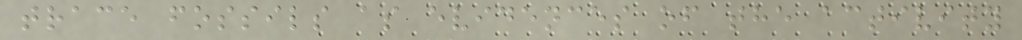trace fossils as evidences of the activity
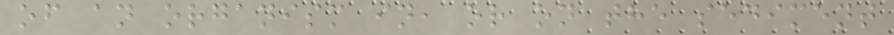of an organism in, or on the sediment
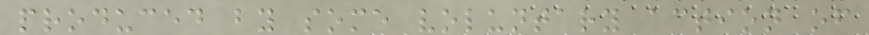produced by some voluntary action of
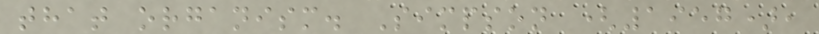that organism. Simpson (1957),
